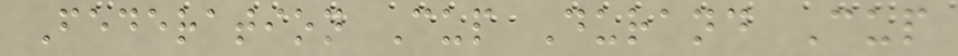Federation Cup Durand Cup
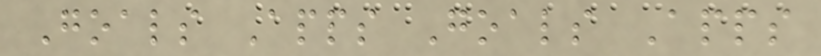Goals Apps Goals Apps
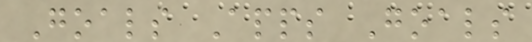Goals Apps Goals
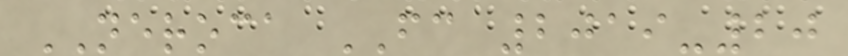NEROCA FC 2019-20
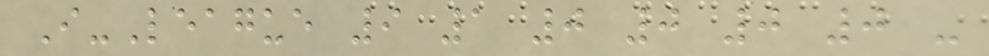I-League 9 1 0 0 0 0 -
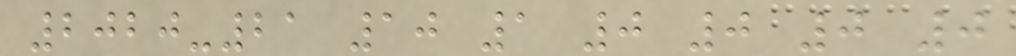2020-21 10 1 0 0 0 0
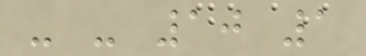- - 10 1
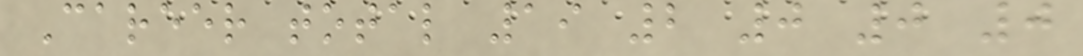Career total 19 2 0 0 0
